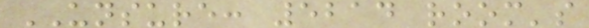UNSURE: 5214 room's
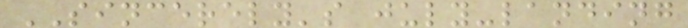SINCERELY's july-landing
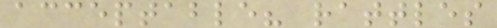acceptable? rattles
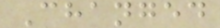Changed
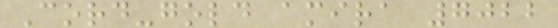Cord-gold amira 7022
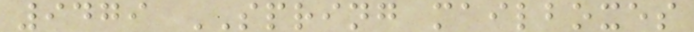9479 SPRING mailboxes
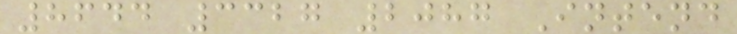8644 3327 2087 Intend
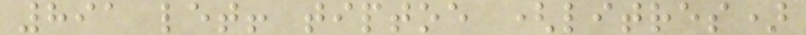891 let! tiptoe (litres)
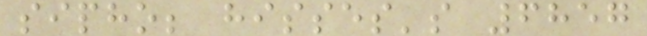sipho; hisses's 6857
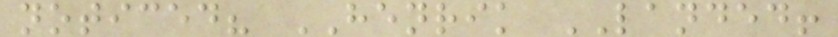noticed? HENRIK LANDED!
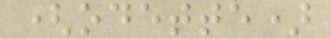(odette)
